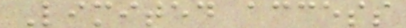Limited access
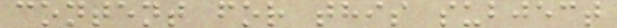content for this subject
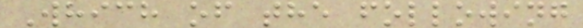Which of the following
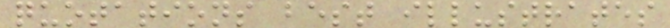quotations best illustrates
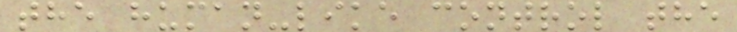the human-like control the
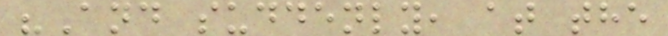"And suddenly, at the
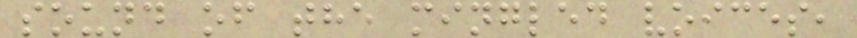sound of the mingled voices,
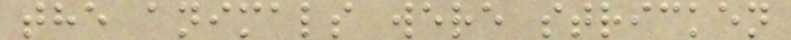the animals were stricken
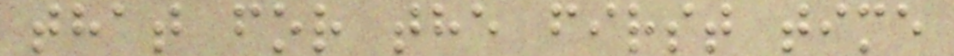that for the first time
